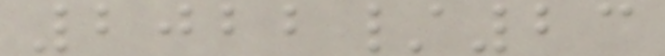2022/23
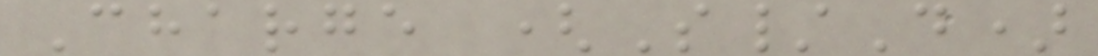Charge (S/D)
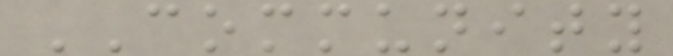COMMUNITY
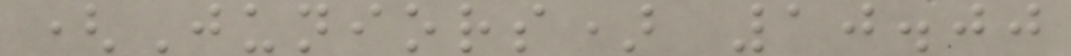(Juniors) 10.00
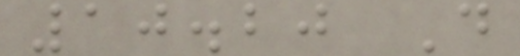10.20 D
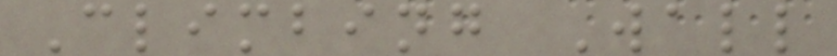Climbing Wall
